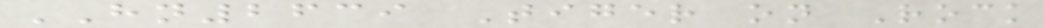HN2639 Tiger on Rock
